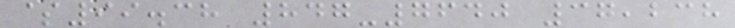$99.38 847-7640 37,238
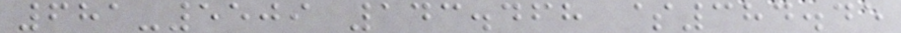681-5509 143.468 $384.45
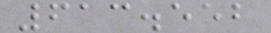613.552
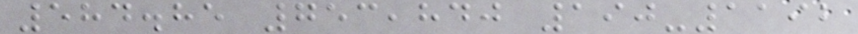584.85 753,840 190-1192
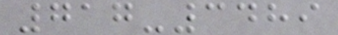717-3489
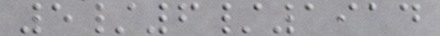5/6/1914
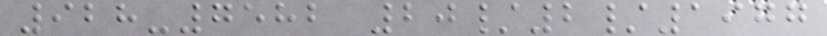928-7582 20/2/1977
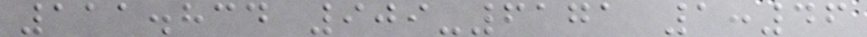111.834 909-6171 1:46
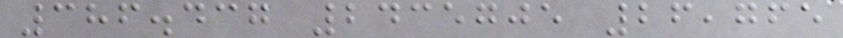386.437 2435705 26,765
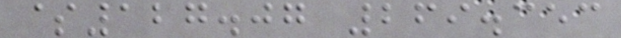$127.07 269.353
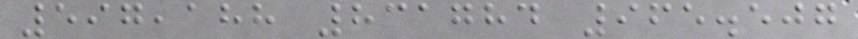597,188 831784 965.507
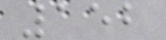152
